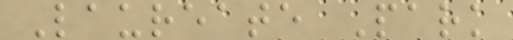Laureate Park
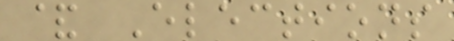& Elections
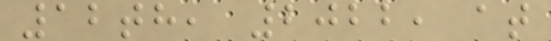12th, 2022, at
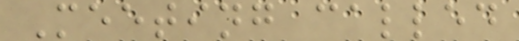Meeting called
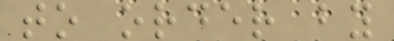to order by
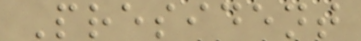President
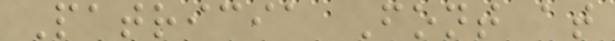Patricia Font at
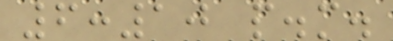6:10 p.m.
